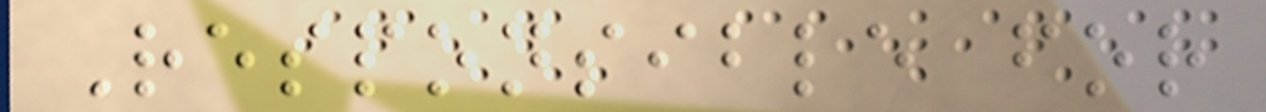Responsible for
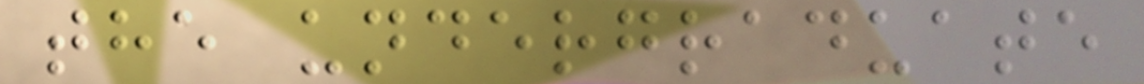the undergraduate
